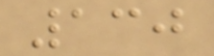130
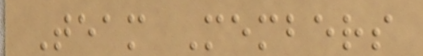Team Members
